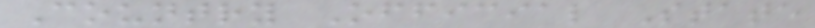Country Official State
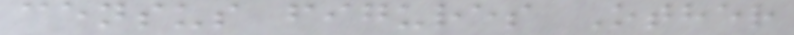census figures Other
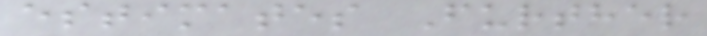estimates Further
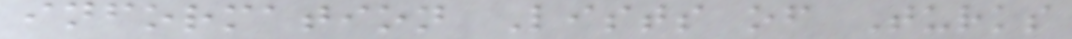information Lists of Turks
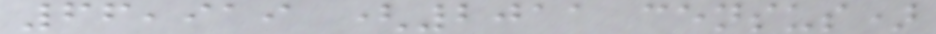66,919 (2011 census)
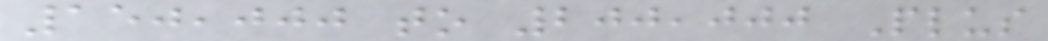150,000 to 200,000 Plus
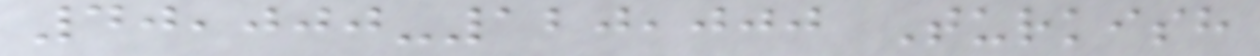40,000-120,000 Turkish
